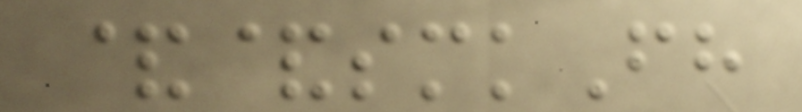&&smkFh
